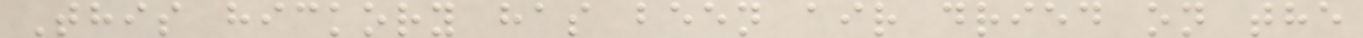This hickory has been air dried on the
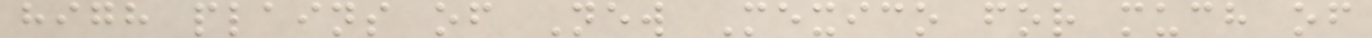high plains of New Mexico for much of
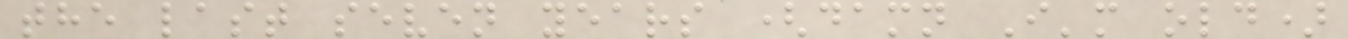the last seven years (damn I'm old)
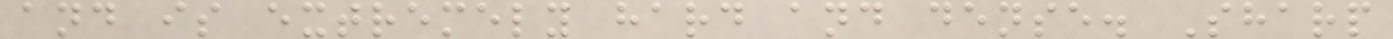and is extremely hard and dense. Sharp
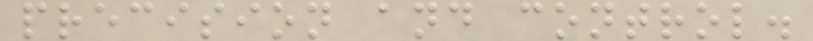precision and control.
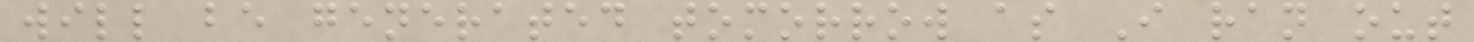will be generated tomorrow as I ran out
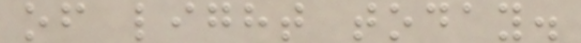of light today.
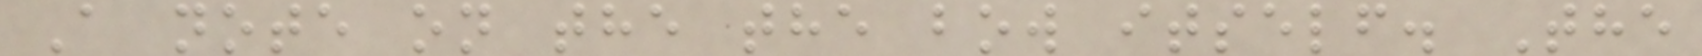A note on the the bow itself. The
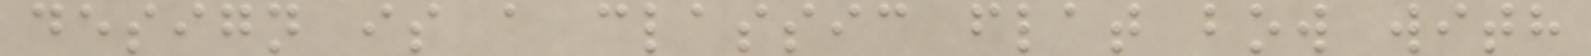design is a classic flat bow with
